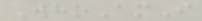WhoAmI
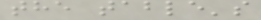the table's
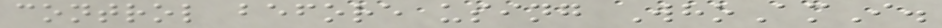control before using WhoAmI.
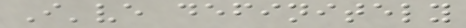I've definitely
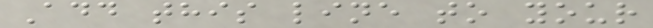Add this line to your
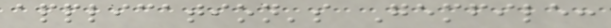application's Gemfile:
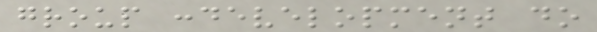group :development do
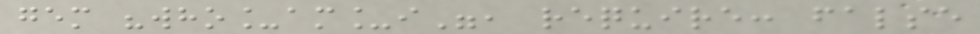gem "who_am_i", require: false
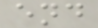end
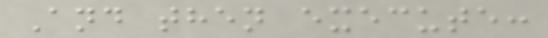And then execute:
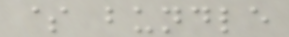$ bundle
